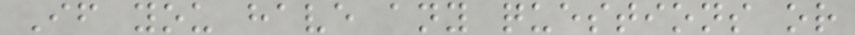If you have any questions or
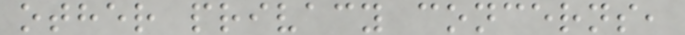other privacy concerns,
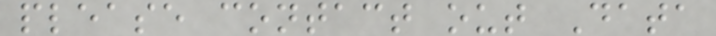please contact out Data
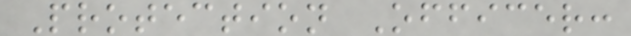Protection Officer:
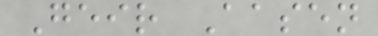Geir Aasen
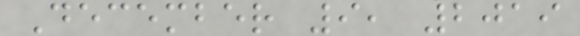December 9, 2019
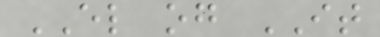EL og IT
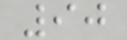90
